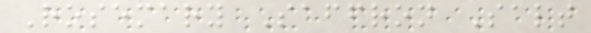Rosemary Saffron Salt
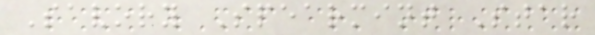Savory Spearmint Star
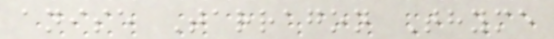anise Tarragon Thyme
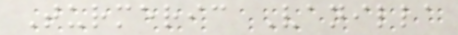Turmeric Vanilla
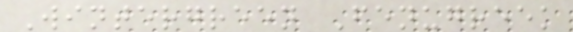Wintergreen Fenugreek
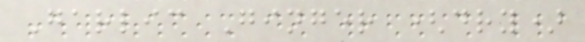Garlic Ginger (dry)
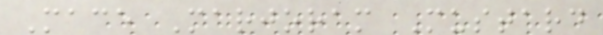Mace Marjoram Mustard
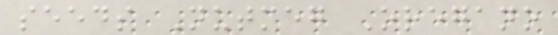seeds Nutmeg Oregano
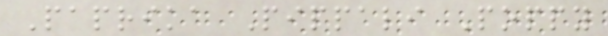Paprika Pippali Poppy
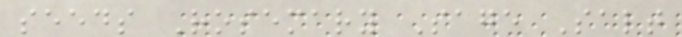seeds Rosemary Sage Salt
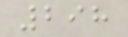298
